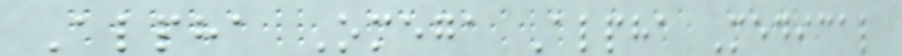Alpha Omega Alpha Medical
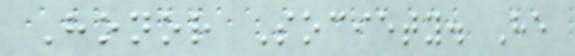Honor Society. He
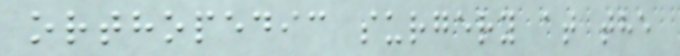orthopedic surgery at the
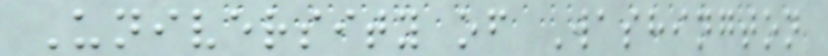University of Washington
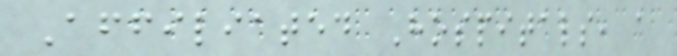Affiliated Hospitals, a
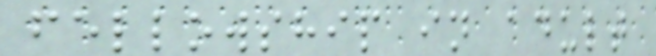fellowship in adult
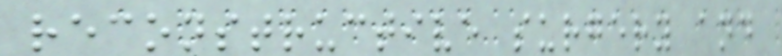reconstructive surgery and
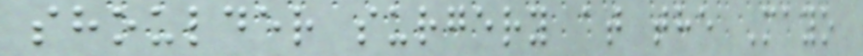shoulder surgery at the Mayo
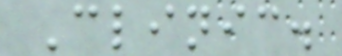Clinic.
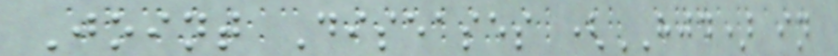Joint Diseases (HJD) in
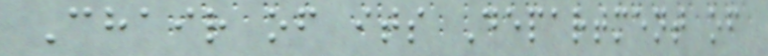Chair of its Department of
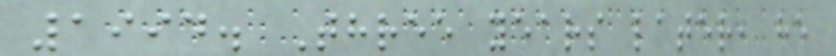1994. Three years later, he
